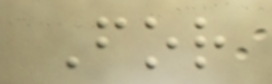For
